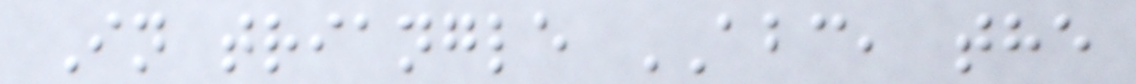In triangle ABC, the
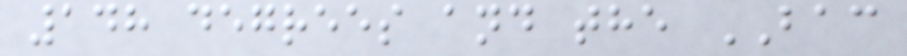148 degrees and the BAC
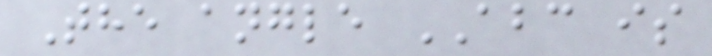The angle ABC is
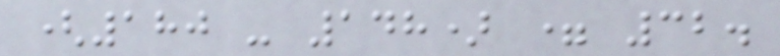(180 - 148) = 32.
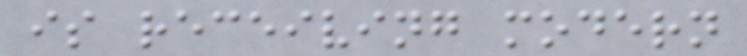is receiving modern
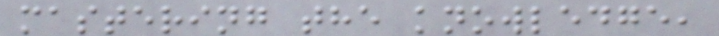mastering the knowledge,
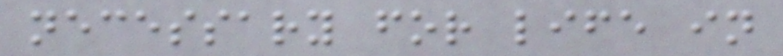necessary for life in
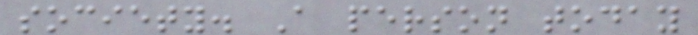society. A person today
